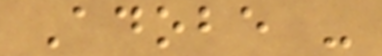Adobe -
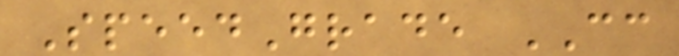SpeedGrade CC
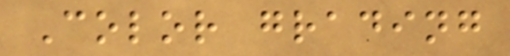Color grading
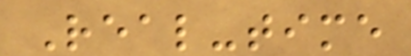Real-time
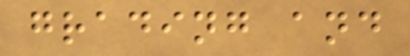grading and
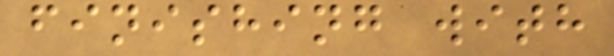finishing with
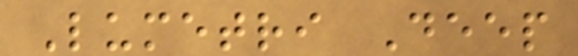Lumetri Deep
